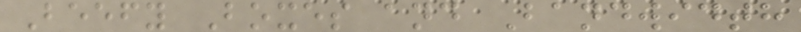Beefy Boxes and Bandwidth
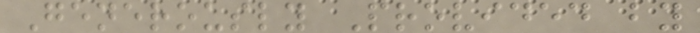Generously Provided by
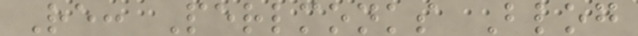Re: Perlmonks Blog
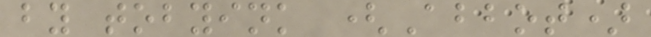by tobyink (Abbot)
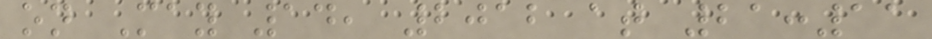on May 14, 2012 at 21:11
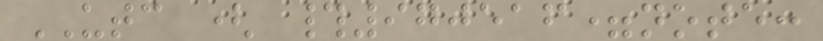UTC ( #970516=note:
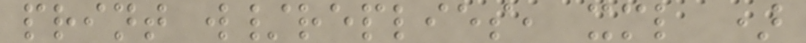print w/replies, xml )
